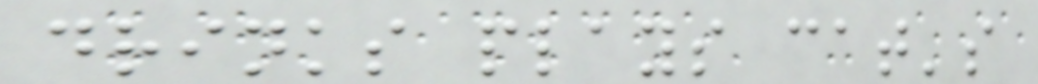drinks plays cat's
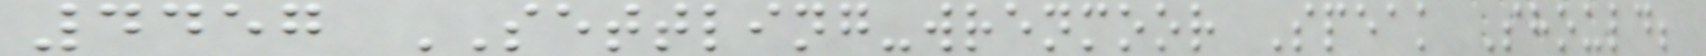4457 SETTLING-wrenmoor Speak Should;
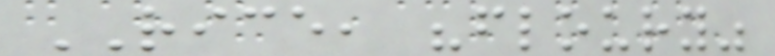RICE, "floury"
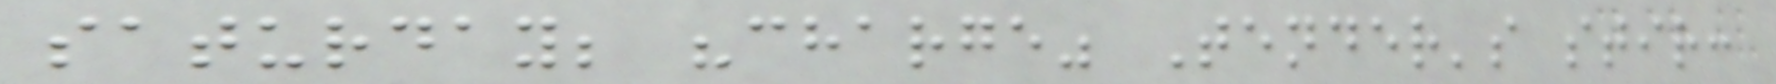saturday; "charge" Tender's stir:
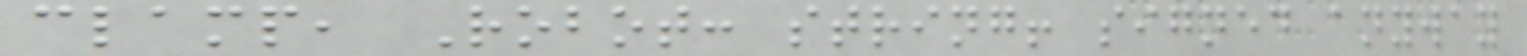clamp, Robot: string! signed anyway
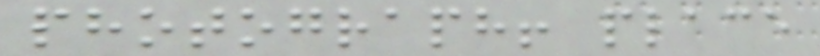photograph! place
